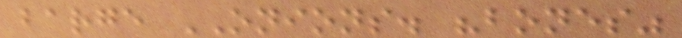barge ONIONS. "bones"
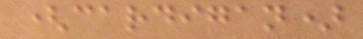(cardigan)
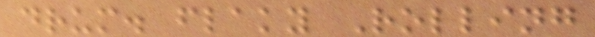drum. flaky Rolling
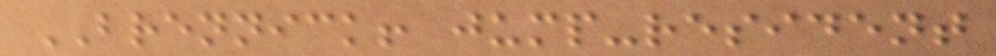BRENNICK! jump-resident
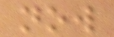now
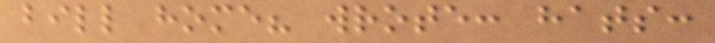bill home? wrote: hats:
